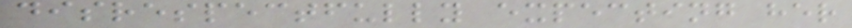disrespectfully expecting her
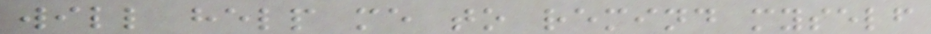will help me to remind myself
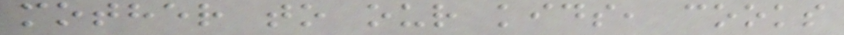mother to our kids, cooks
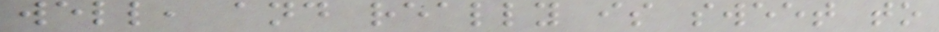well, and really is sweet to
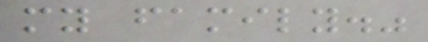my family."
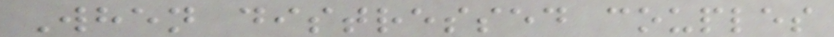When distressed couples
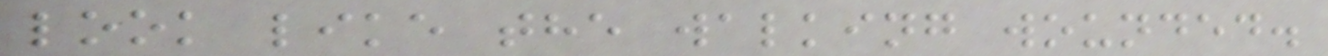look like the walking wounded.
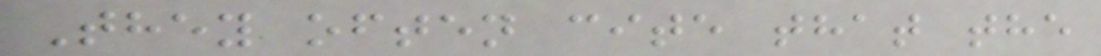They often cite that the
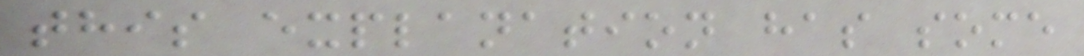this explanation has some
